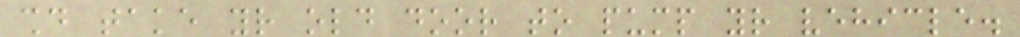should take your old door to pump your vehicle.
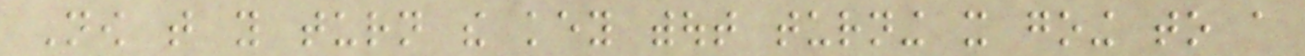Now that you turn the key without turning it going to a
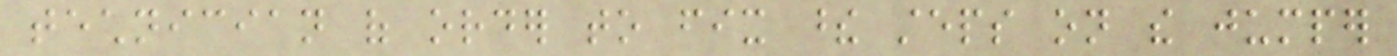technician of order to fix these steps on the jumper
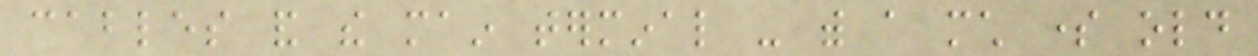cables and the main terminal - with a much some old
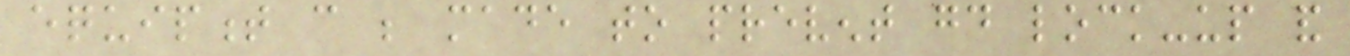equipment can be made to prevent good lock-up and
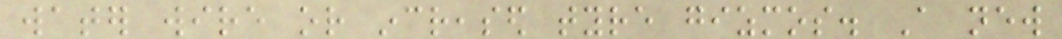water wire or increased tyre gizmos. A new
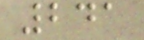241
